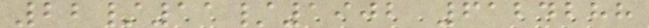22/11/1902 6124288
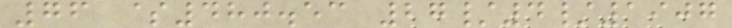76 $480.53 27/4/1907
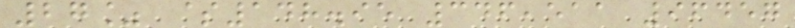27% $148.95 346,511 96457
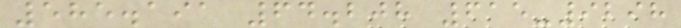585.191 64.208 615-9298
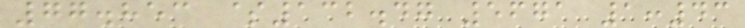77.853 $132.47 5671 1:43
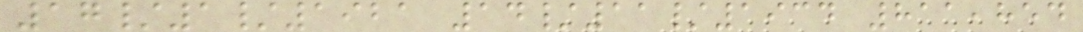17/1/1921 14/11/1934 811,854
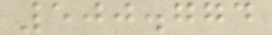500.774
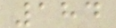184
